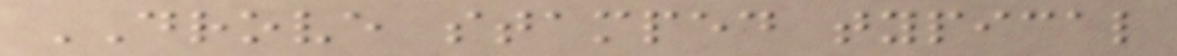DROVE stamped typical
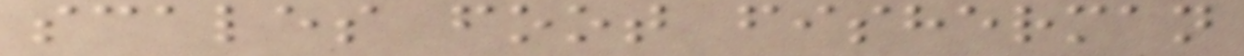scales foot fisherman
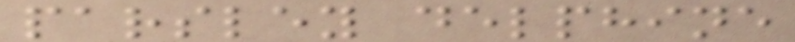parsley delphine
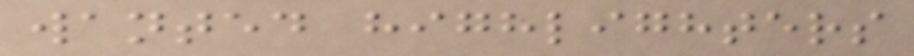wanted highlighters
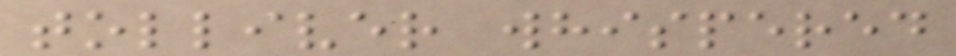tolliver whispered
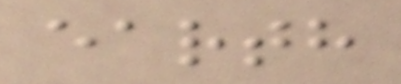earth
